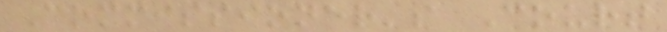Commissioner's Court
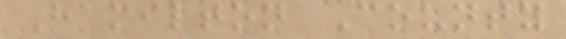Hamilton County
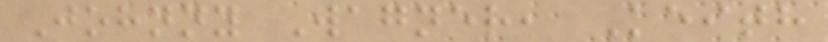Johnny Wagner, Keith
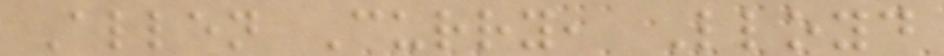Allen Curry, Lloyd
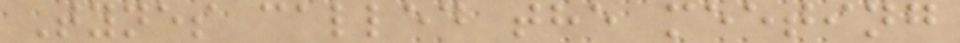Tynes called the meeting
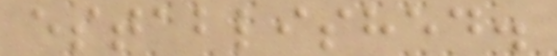established.
